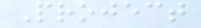Project
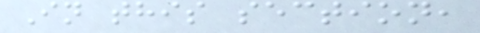In this section,
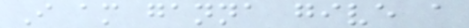I am ganna give a
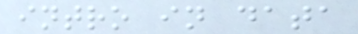intro in data
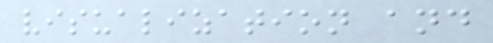visualization and
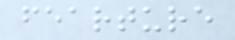fearture
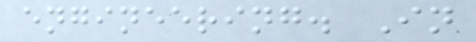engineering. In
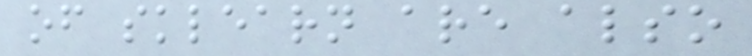of sklearn are also
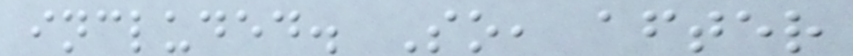included. So, after
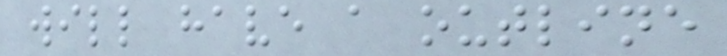will have a outline
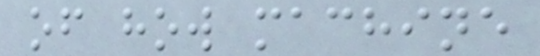of how machine
